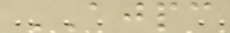AJPC
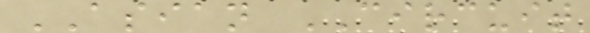ASIAN CIRCUIT
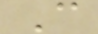C
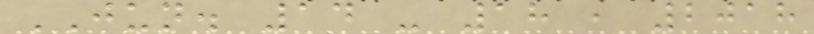JUN. 14 - 18 , 2018
